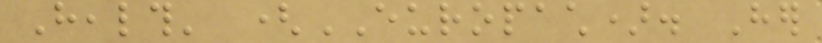Health' (EUROPACH). Her
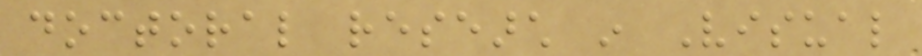doctoral research in Visual
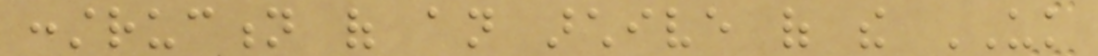construction of an archive of the UK
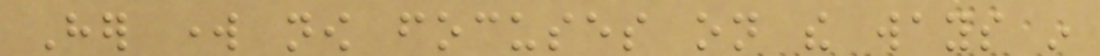Her work now focuses on the ways in
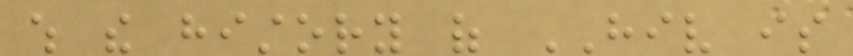which the history of HIV is
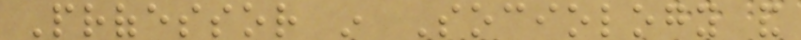Professor in Sociology and
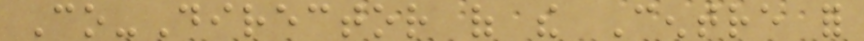Co-Director of the Centre for
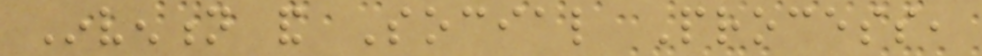Invention and Social Process,
